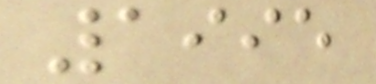1995
